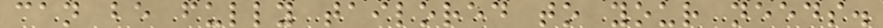can be fully tailored to your needs.
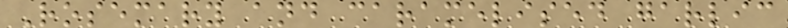Rosemary and caramelised garlic
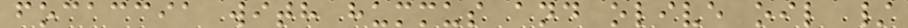focaccia with hummus and olive oil /
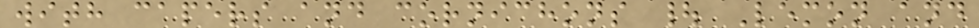with capers and cornichons | Lemon and
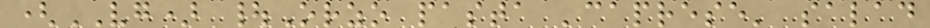(VG) |Orzo pasta 'caprese' salad
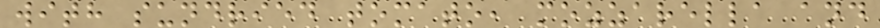with sundried tomato, mozzarella and
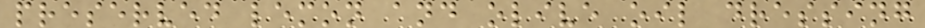preserved lemon and olive oil dressing
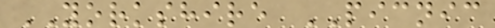YORKSHIRE PICNIC
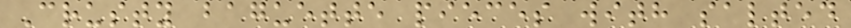Crusty baguette pieces with salted
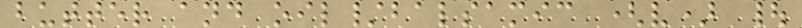butter and oil/balsamic (v) |
